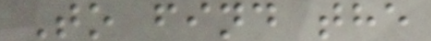To find the
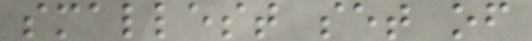smallest set of
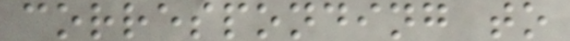corresponding to
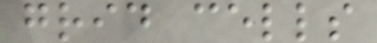grid cells
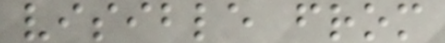visible from
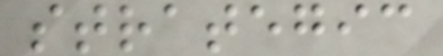strategic
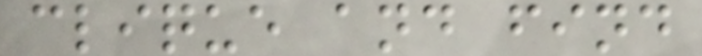clique and find
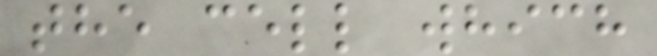the cell which
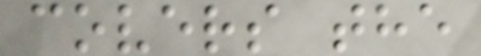covers the
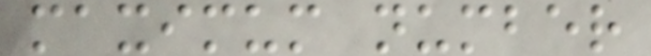maximum number
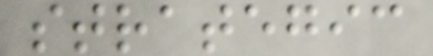strategic
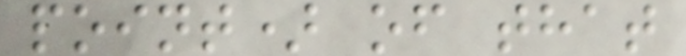point) of that
